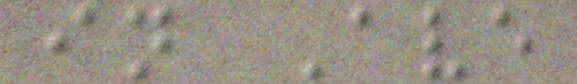in Ave
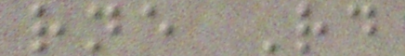rne Rd
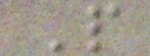P
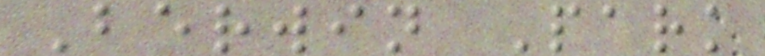Berwin Park
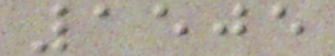1505
